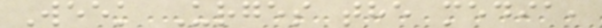Week Urges the media,
